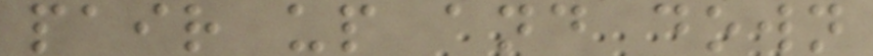pair up and down
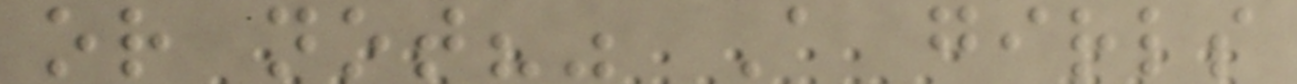or not?" A girls
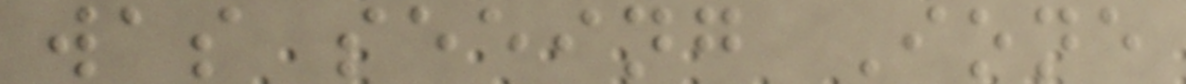was seeing Ione
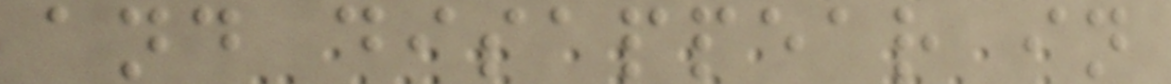and disappear in
